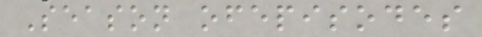Season ofepisodes
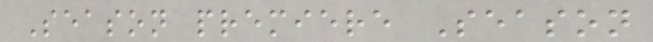Season premiere Season
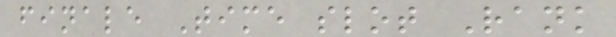finale Time slot Rank
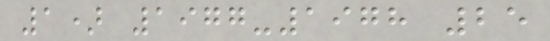1) 1977-1978 25
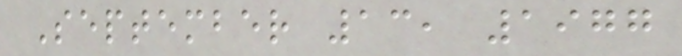September 13, 1977
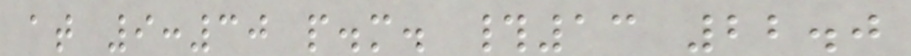at 9:30 p.m. #13 22.0
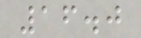16.0
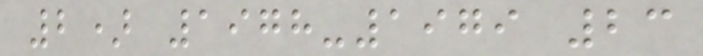2) 1978-1979 23
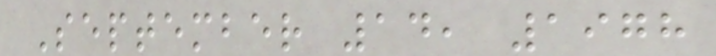September 14, 1978
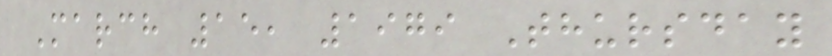March 15, 1979 Thursday
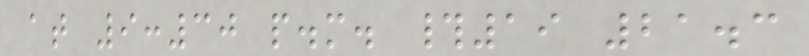at 9:30 p.m. #19 21.3
